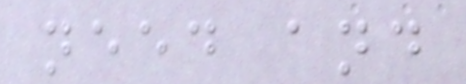need and
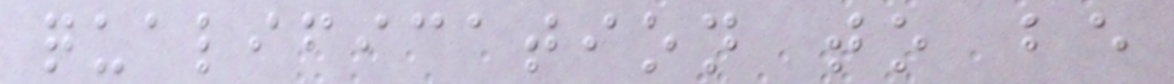qualification to be
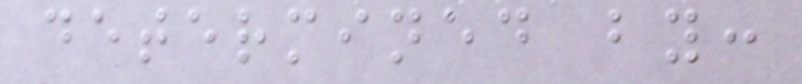determined by:
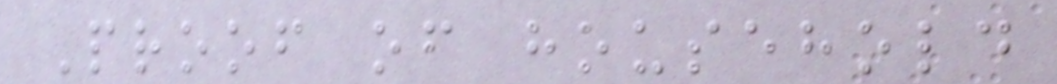Proof of household
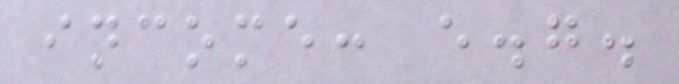income: e.g.
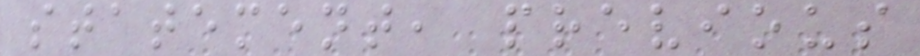statement, previous
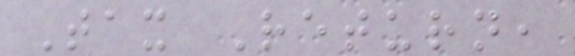Tax Return,
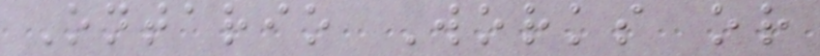Ontario Works or
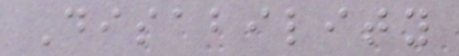Disability
